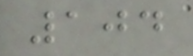104
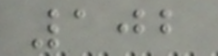102
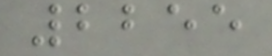2255
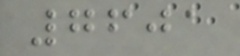7601
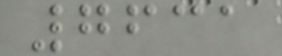7631
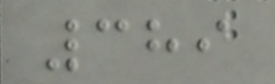389
